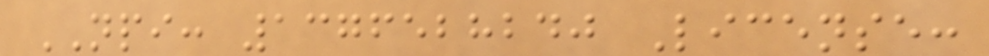NPI: 1376528240 License:
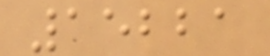15221
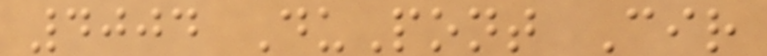4004 DuPont Cir
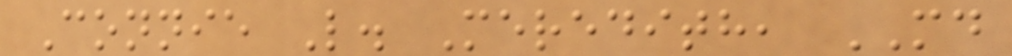Connie L. Meredith, MD
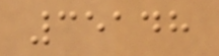35148
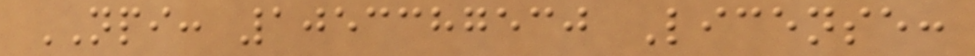NPI: 1053387530 License:
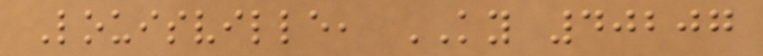Louisville, KY 40207
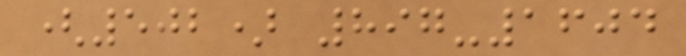(502) 897-1604
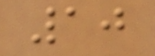10
